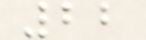22
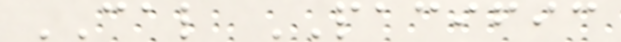CAL PACIFIC
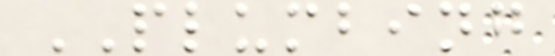PLUMBING
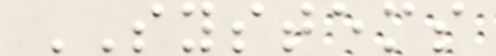SYSTEMS
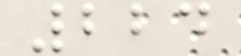224
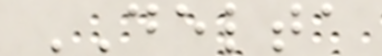DELTA
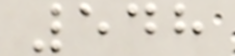548
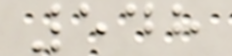548
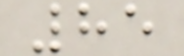85
